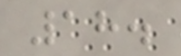18.
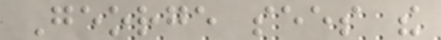George sees the
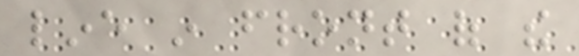line in front of the
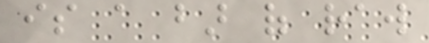is a bar of raw
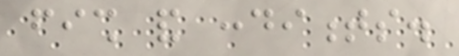fish and condiments.
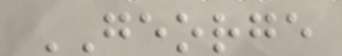GEORGE
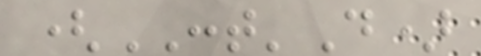(CONT'D)
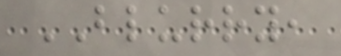BLURRY,
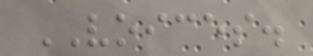VOICES.
